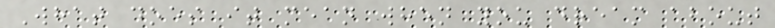What does it mean when you dream about
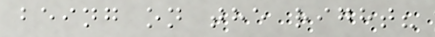being on the right?
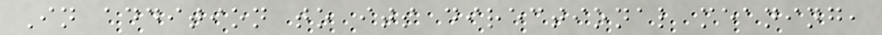In addition to its directional meaning,
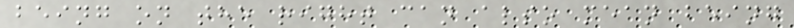being on the right can also mean being
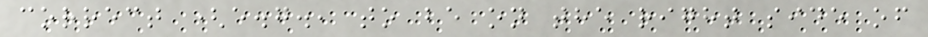correct (e.g., to be on the right side of
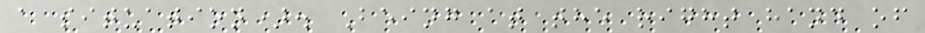a situation). Being at the right hand of
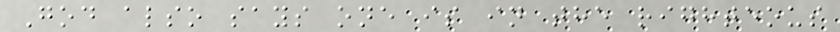God also says one is in the righteous
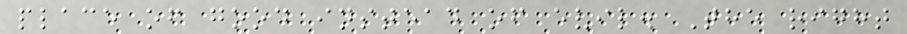place of good instead of evil. The right
